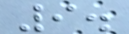9.
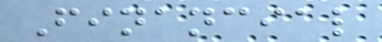Financial
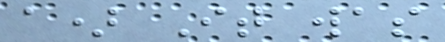a) It was
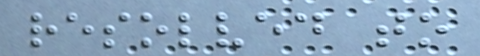resolved to
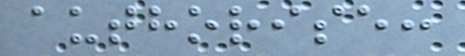authorise:
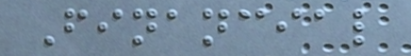Financial
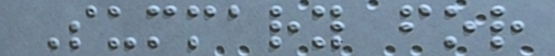Summary for
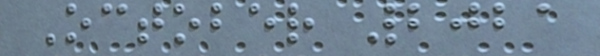October 2021
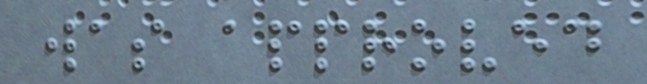was approved
